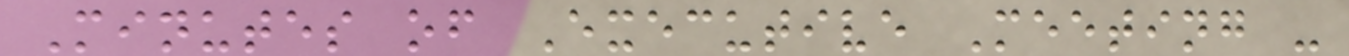Minutes of Executive Meeting -
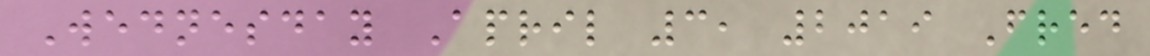Wednesday April 3, 2019 Fred
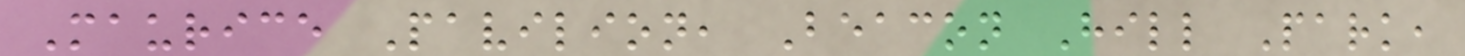Maurice Pavilion, Beacon Hill Park,
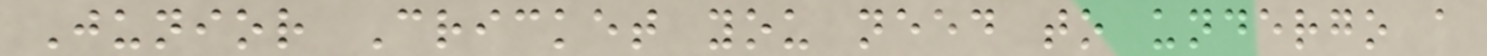Junior Cricket you need to undergo a
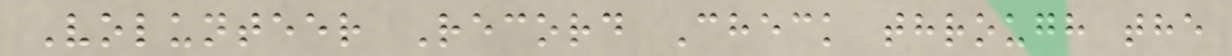Volunteer Record Check through the
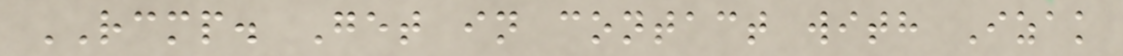RCMP. Get in contact with Izak
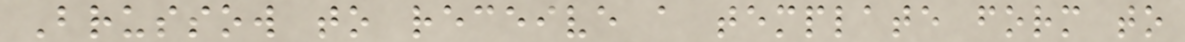Brussow to receive a template form to
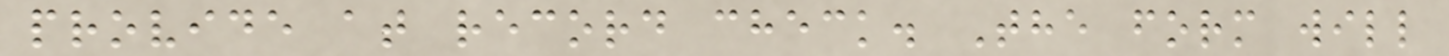provide at record check. The form will
